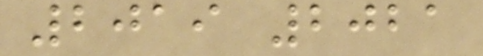2019 2021
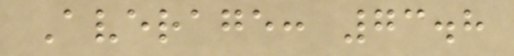Average: 73.8
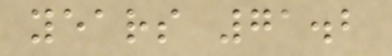years 71.2
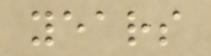years
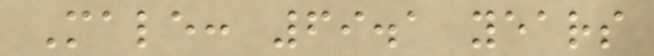Male: 69.1 years
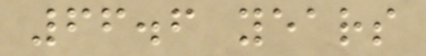66.6 years
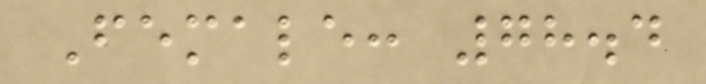Female: 78.4
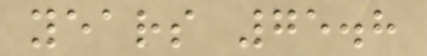years 75.8
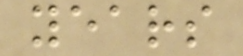years
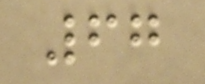67
